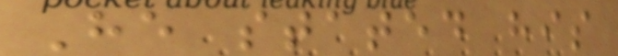He stated his
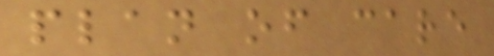plan of care
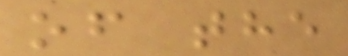of the
